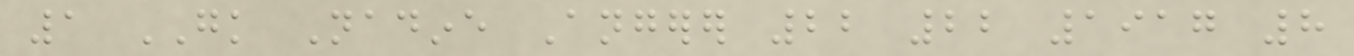1 GK Nadine Angerer 22 22 1917 8
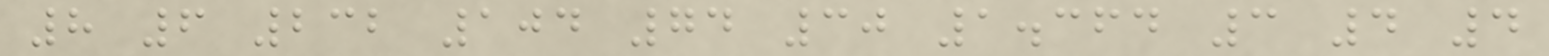8 6 232 104 74 30 1.364 3 4 4
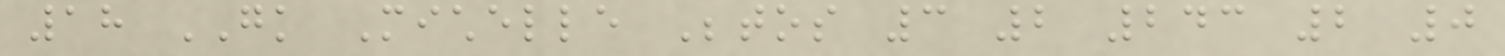18 GK Michelle Betos 3 2 243 2 0
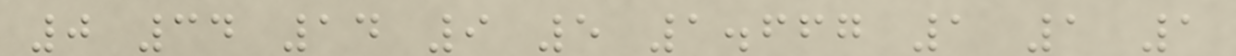0 34 14 9 5 1.667 1 1 1
